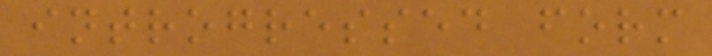introgressed form
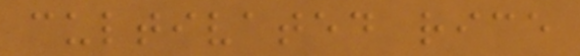cultivated rice
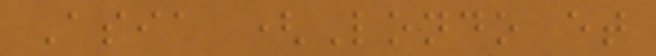Asia (Londo et
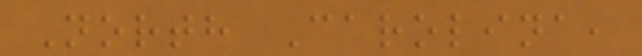North Carolina,
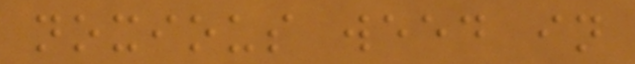noxious weed in
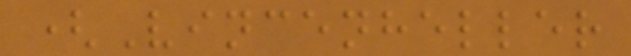(Vincenheller
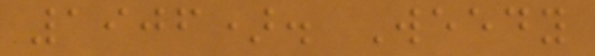1906). Weedy
